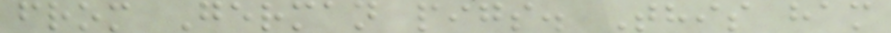from German pigs. This ham
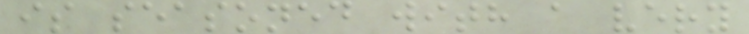is seasoned with a very
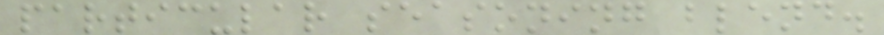particular seasoning blend.
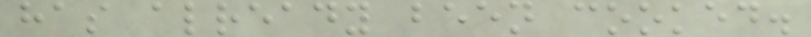has already been cooked.
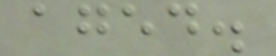aged.
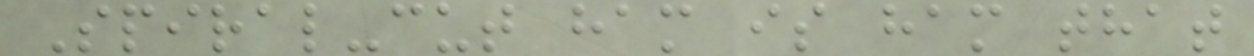Spiral-cut ham is ham that
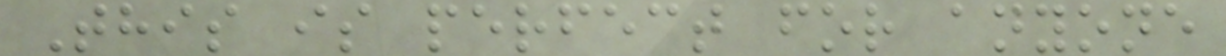This is perfect for anyone
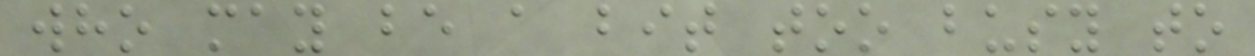who may be a bit too busy to
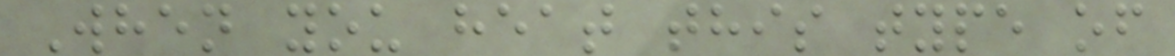When you heat this type of
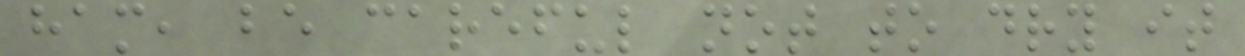ham, be careful not to dry it
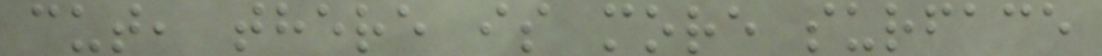cut, there is more surface
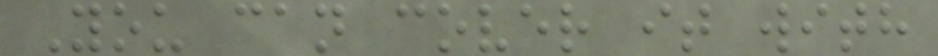You can cover it with
